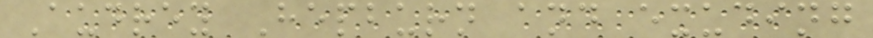Audrey Hepburn and exuding
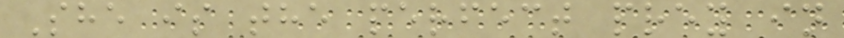She is the perfect prey in
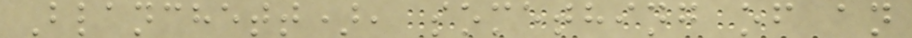Blanchett), something of an
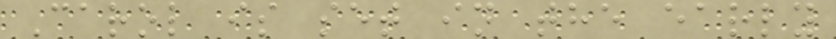Carol is set in the early
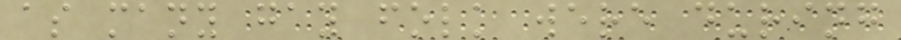as many gay folk were during
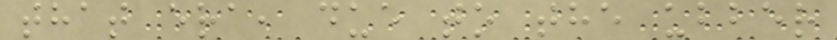that era, due to the ubber
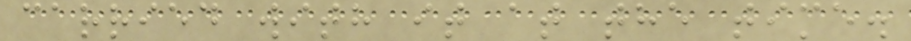carried with it at the time.
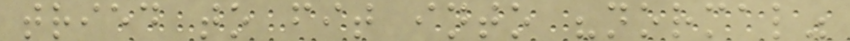tried to fit into "normal"
